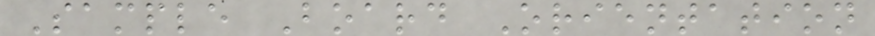Sample Board Orientation
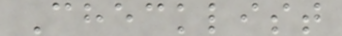Checklist
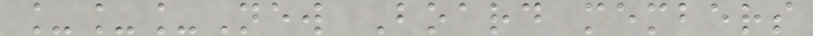___New Board members
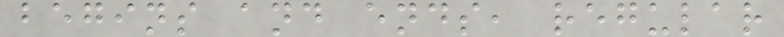begins and ends, regular
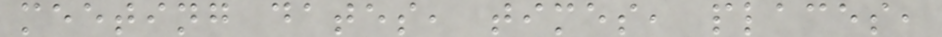meeting dates, times, places,
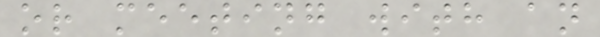or meeting with an
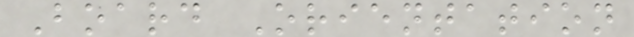Board Orientation
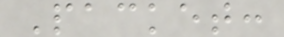Packet:
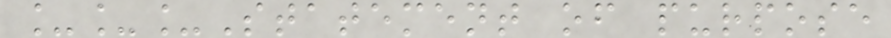___Statement of purpose
